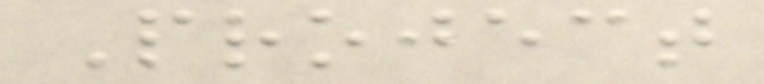Project
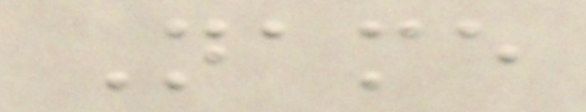Name
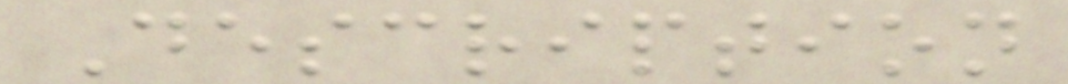Description
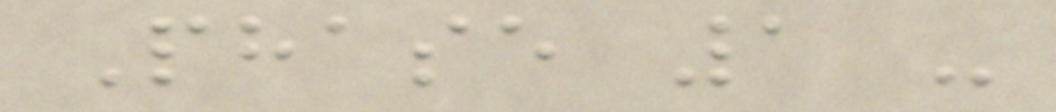Phase 1 -
